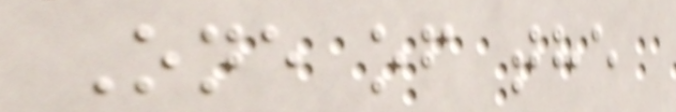One of the
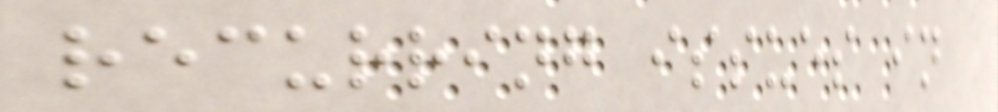recurring issues in
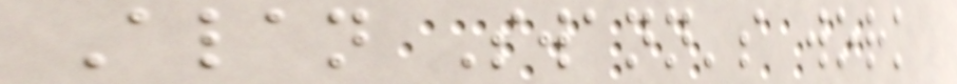Alan Swann's work
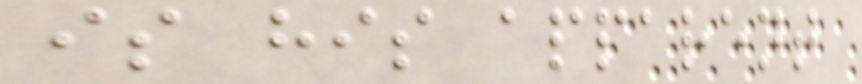is his apparent
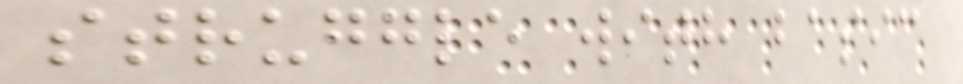struggle with basic
